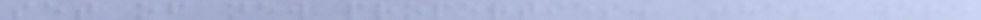set of new properties. These were
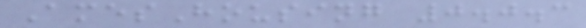AmesHousing 0.0.3
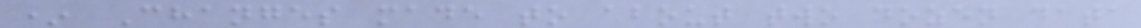* Changes made to about two dozen data
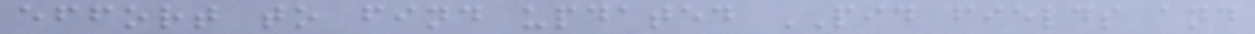effort to find updated PID fields and
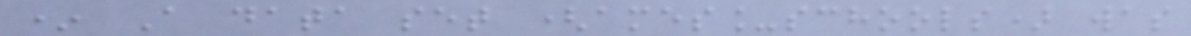* A data set (ames_schools) was
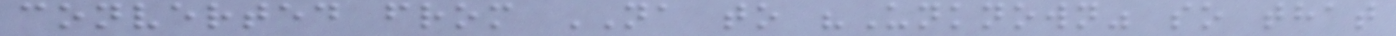converted from NA to "Unknown" so that
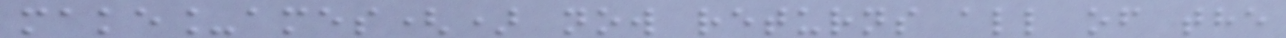make_ames() now returns all of the
